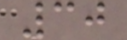30
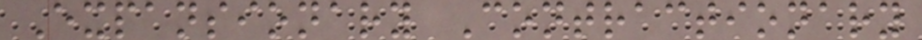Expansionary Contractionary
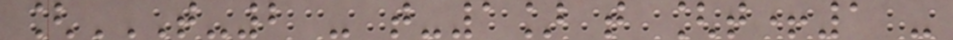[T-2 - T-1] T [T+1 -
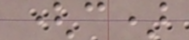(c)
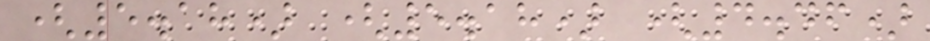(5.18) (5.18) (4.46)
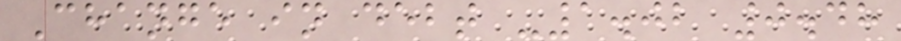Change in debt -1.02 0.48
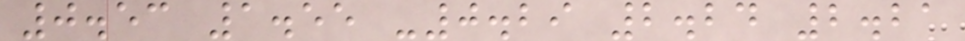0.53 1.55 -0.29 2.24 2.21
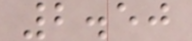2.50
